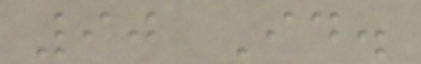90 Id.
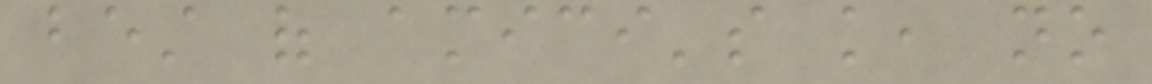best of amici's knowledge, no
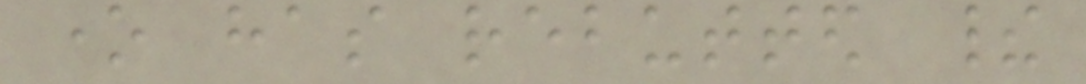one has rebutted their
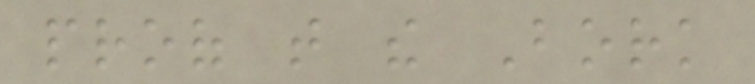proof that the Bork
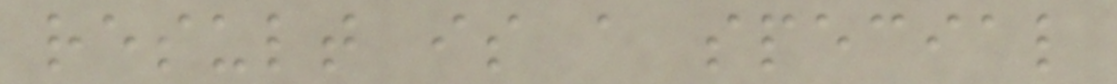result is a special
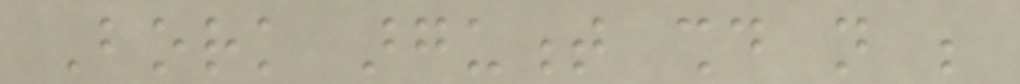Bork argument should not be
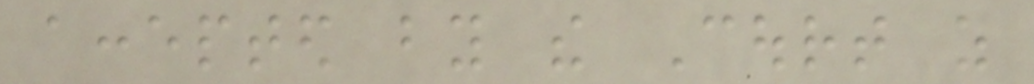accepted by the Court as
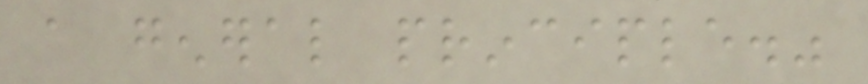a general principle."
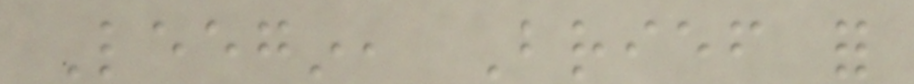Leegin, Brief for
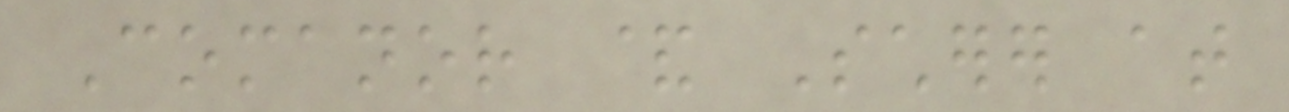Comanor & Scherer at
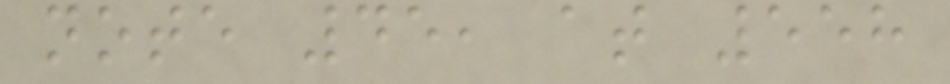note 45, at 558
